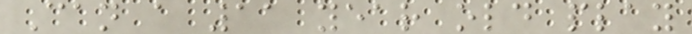Can a 11 year old play
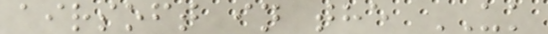airsoft in the UK
